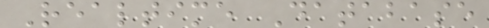Realtime Database
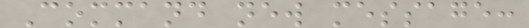Command new message:
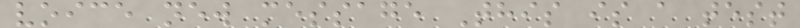voice new message This is a test
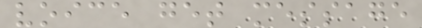voice get message
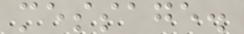message.
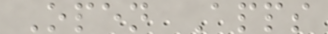Open Apps
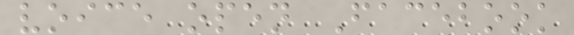voice open Facebook
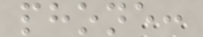phone:
